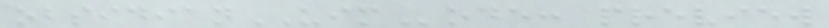obsidianUIMode: preview
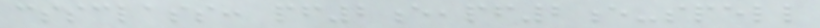cssclass: pf2e,pf2e-spell
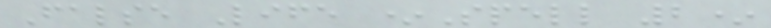False Life *Spell 2*
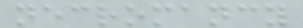necromancy
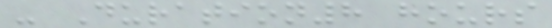- Duration8 hours
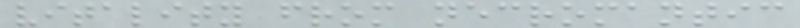vitality from necromantic
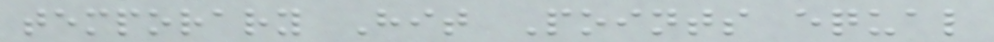temporary Hit Points equal
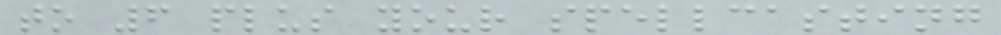to 6 plus your spellcasting
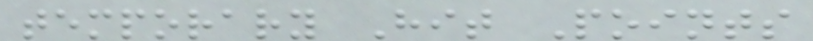temporary Hit Points
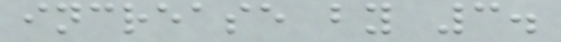increase by 3.
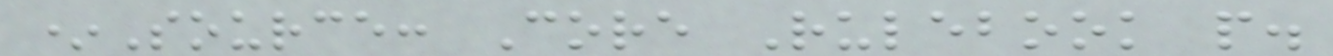*Source: Core Rulebook p.
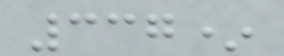337*
